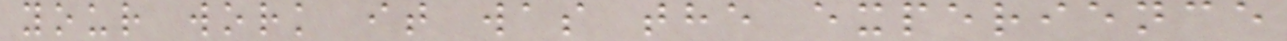your work it was the experience
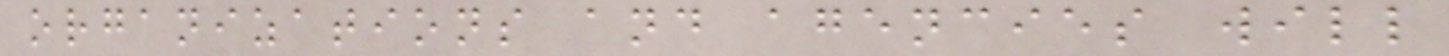organizations and agencies will
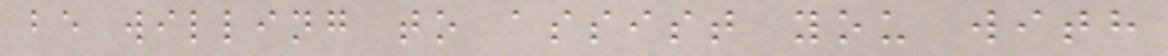be willing to assist you with
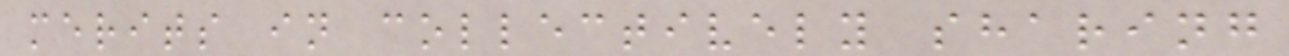merits in collectively sharing
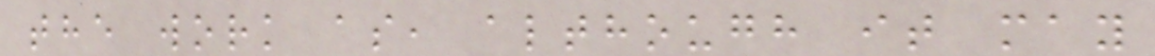the work as, although it may
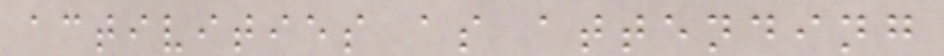activities as attending
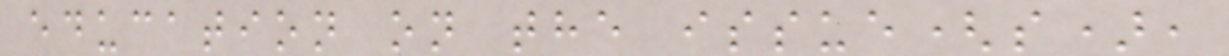education on the issue(s),
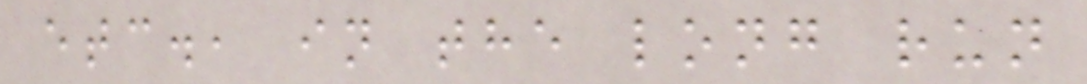etc., in the long run
